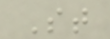St
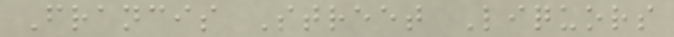Francis Street Liquors
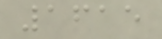1615
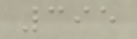395
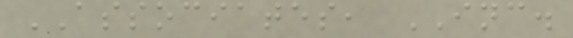ASSOCIATES, INC.
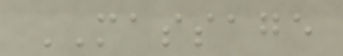MASSAGE
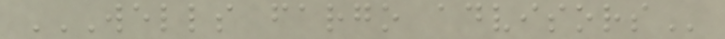WELLS FARGO ADVISORS
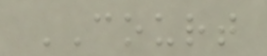COURT
